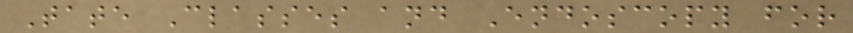Tate Classes and Endoscopy for
